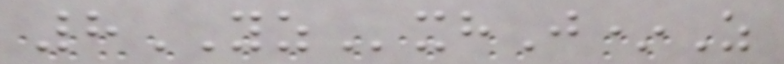8YZxhJ*Z
